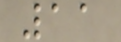11
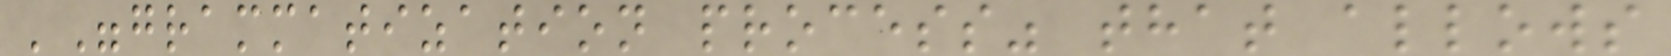'"grammatization process" that allows
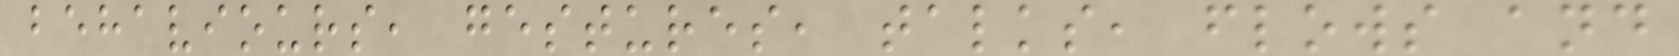behaviours, gestures, talks, flows and
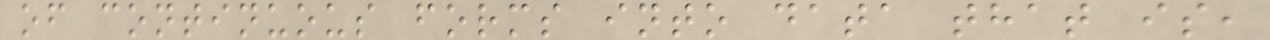of continuous forms into data that is,
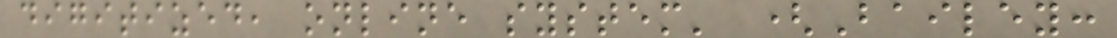digitized, online system' (Bailey:
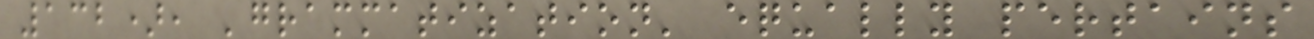132), 'grammatization' equally pertains
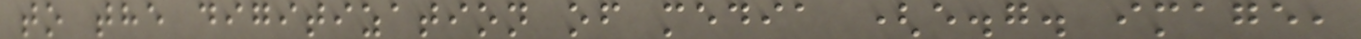to the digitization of media (e.g. image,
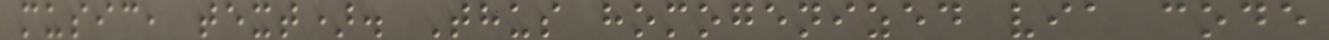music, text). Thus homogenized via code
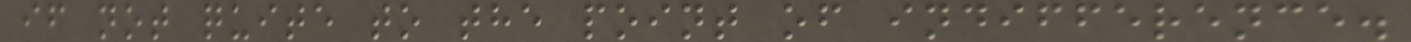if not quite to the point of indifference.
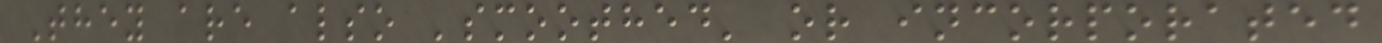They are also 'smoothed' or incorporated
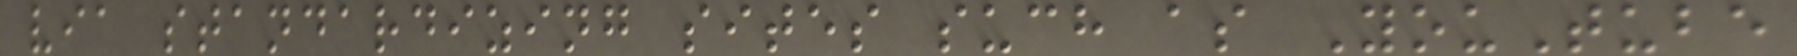via standardizing sites such as YouTube
